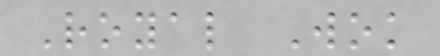Royal Wok
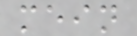mein
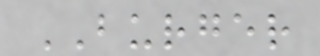BURGER
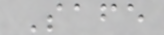Safe
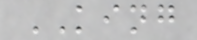KING
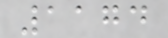1174
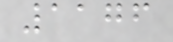1176
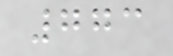773
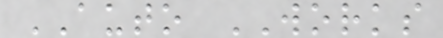AUTO WORKS
